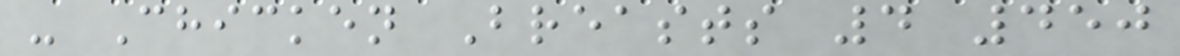- Chicken Breasts 4 450
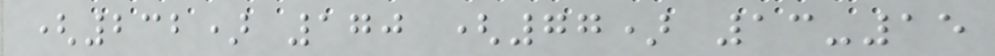(232) 170 (77) 13-15
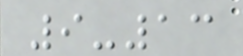9-13
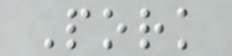Pork
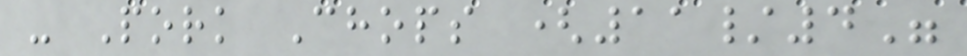- Pork Chops (11/4"
